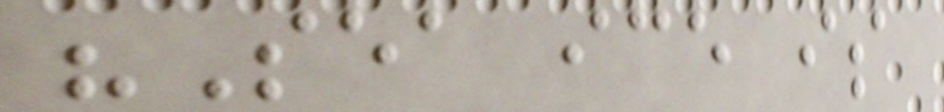"Sea ice is
